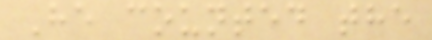He counted the
